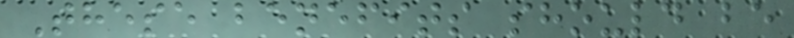These benefits should be
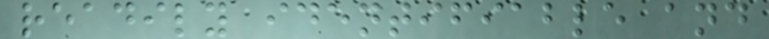readily identifiable and
